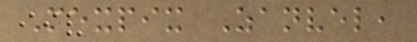Mexpix Zanvel,
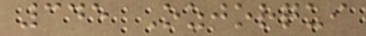345 Ozjorqui
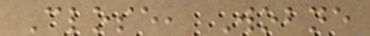Close, Wobne
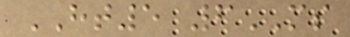HT5 6MS
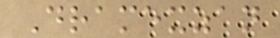Dramexzan
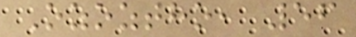Ozoztho, 56
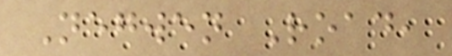Negwen Road,
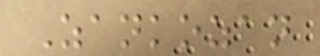Zankozan
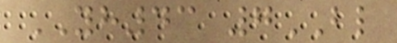YH43 7BL
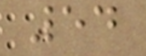54
